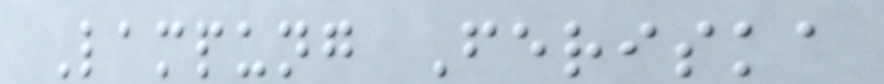Lampung Feriska
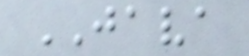JAVA
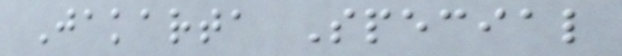Jakarta Special
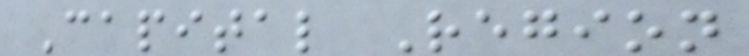Capital Region
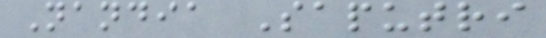Nandia Saputri
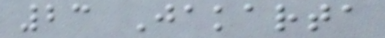23 Jakarta
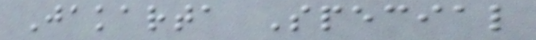Jakarta Special
